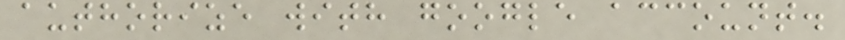authorize with google account.
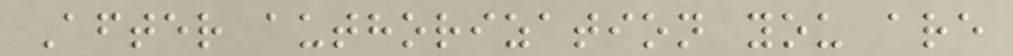After authorization you are
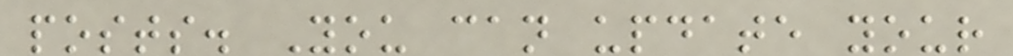posts. You can update your
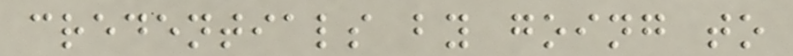credentials by going to
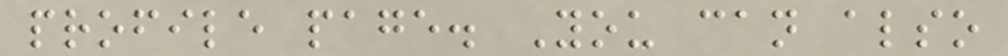profile page. You can also
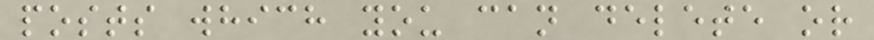posts which you can delete or
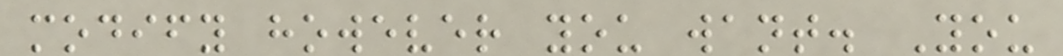modify however you want. You
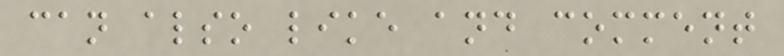can also like and comment
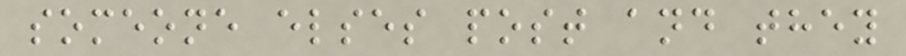someone elses post and they
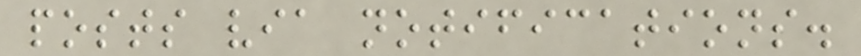posts via notifications.
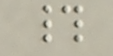#
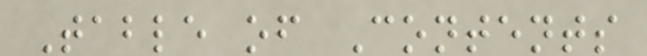Table of Contents
